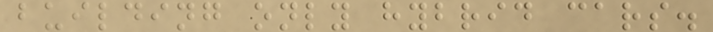building only hybrid cars.
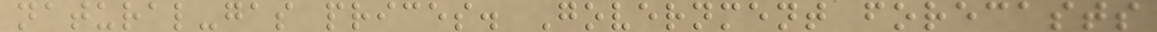natural-gas prices. Government forecasts
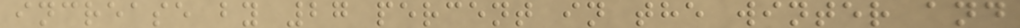increase by 27 percent in the winter and
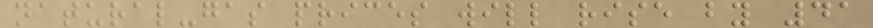natural-gas prices will rise by 41
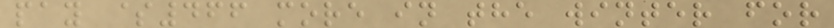pay $466 more in the winter for
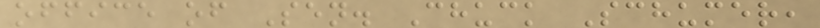office of Sen. Chuck Schumer,
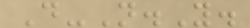D-N.Y.
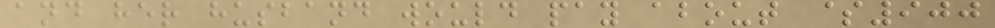and her husband would pay about $900
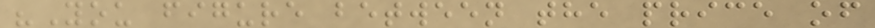"You figure between the price of
